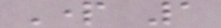Part 1
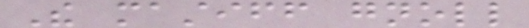The mastiff gnoll
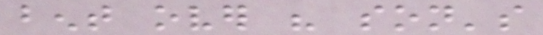bent over his son's
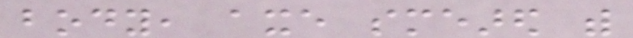body, axe smeared with
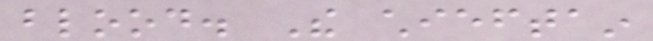blood. The chieftain
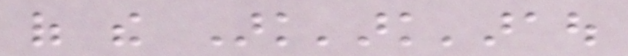of the Ark'ark'araou
